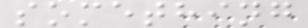something
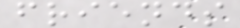friends
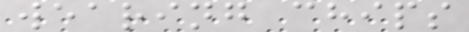wearing chips
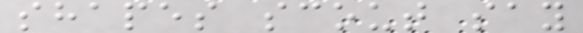shapes scout say
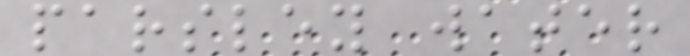parsley water
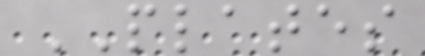PLATES
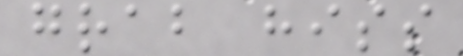grab hiss
